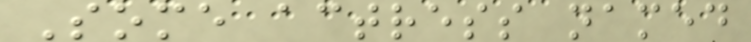Some actress named
